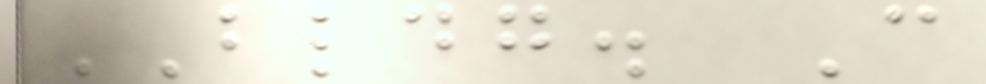BLDG. C
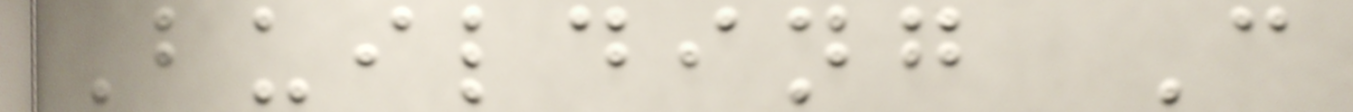Building C
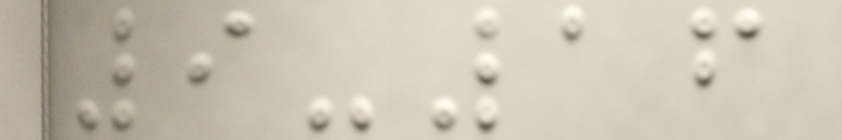9-16
